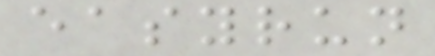easyrun
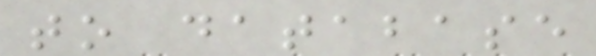to database
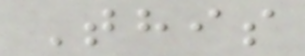This
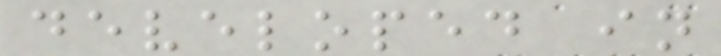developed in
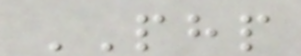PHP
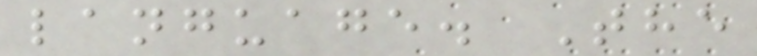language. The
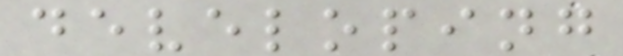developing
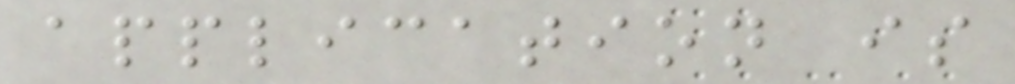application is
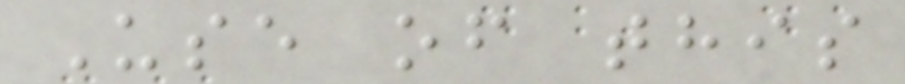Use of this
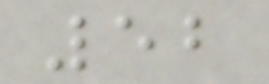52
